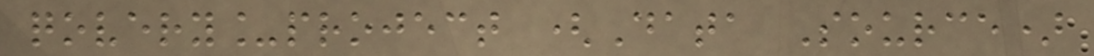qovery_project (Data Source)
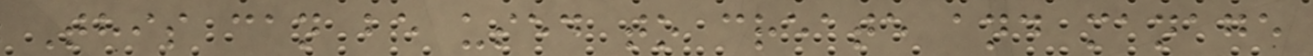This can be used to create and manage
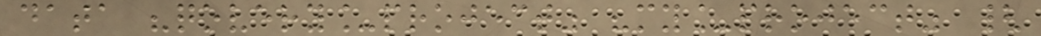data "qovery_project" "my_project" {
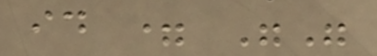id = ""
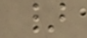}
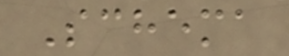Schema
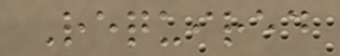Required
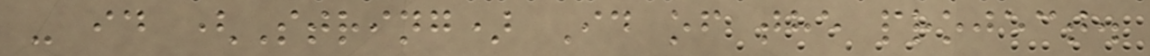- id (String) Id of the project.
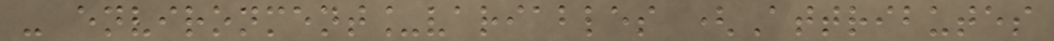- environment_variables (Attributes
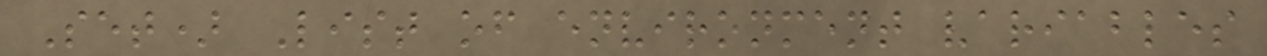Set) List of environment variables
